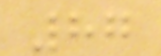87
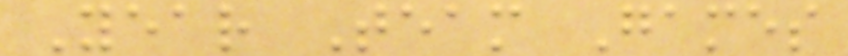Year Team Games
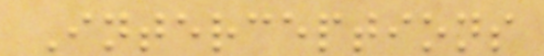Interceptions
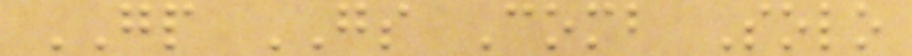GP GS Comb Solo
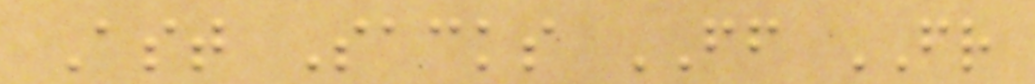Ast Sacks FF FR
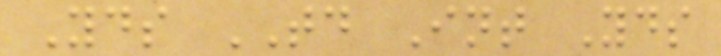Yds TD Int Yds
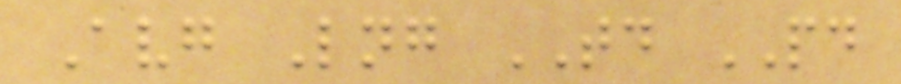Avg Lng TD PD
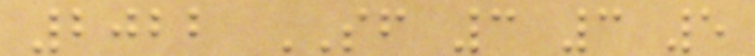2022 SF 3 3 5
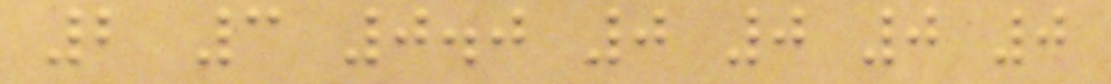2 3 0.0 0 0 0 0
